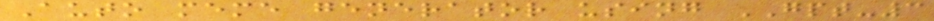Auto meme generator using GPT-3
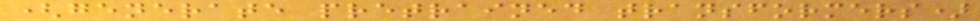(generate pretrained transformers)
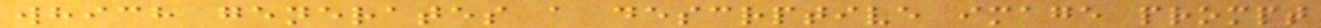which generates a descrptive image prompt
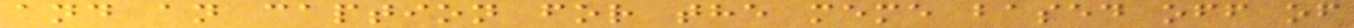and an caption for the meme based off of
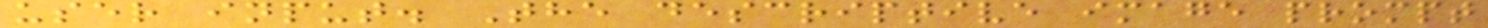user input. The descriptive image prompt
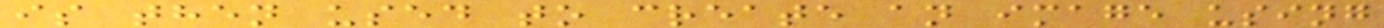is then used to create an image using
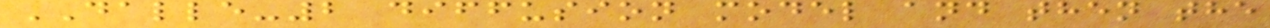DALLE-2 diffusion model and then the
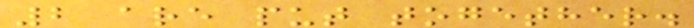2 are put together.
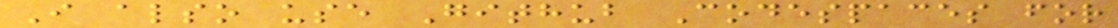I also use Github Codespaces for
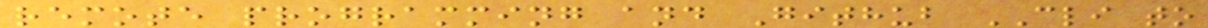remote programming and Github CLI to
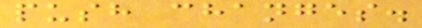push changes.
